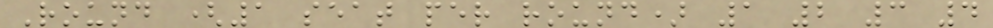Round (1 seat per round) 1 2 3 4
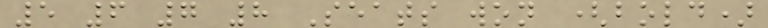5 6 7 8 Seats won (bold)
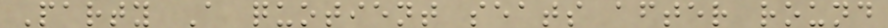Party A quotient seats after round
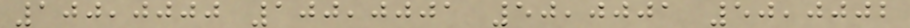100,0000 100,0001 50,0001 50,0002
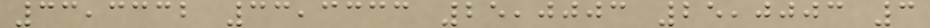33,3332 33,3333 25,0003 25,0003 3
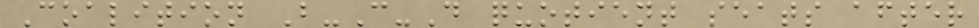Coalition B-C-D quotient seats after
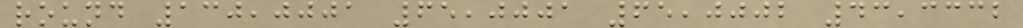round 130,0001 65,0001 65,0002 43,3332
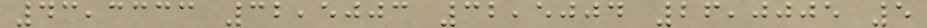43,3333 32,5003 32,5004 26,0005 5
